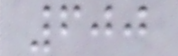600
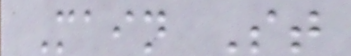Main St
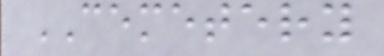CEMETERY
